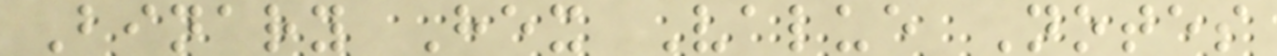Binary Hex Value Notes
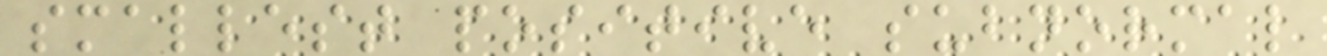smallest positive subnormal
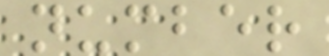number
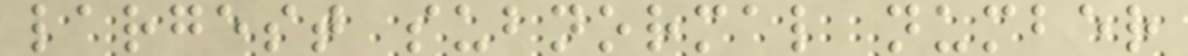largest subnormal number
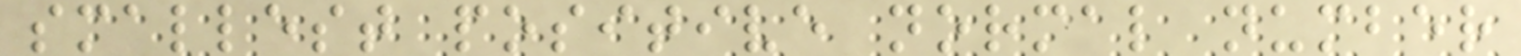smallest positive normal number
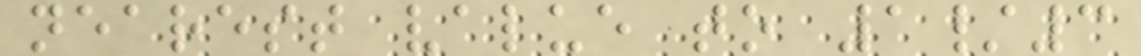nearest value to 1/3
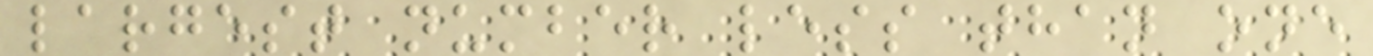largest number less than one
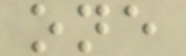one
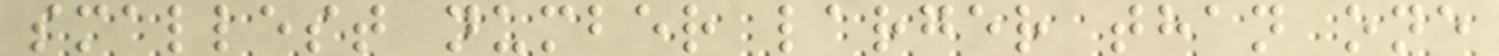smallest number larger than one
